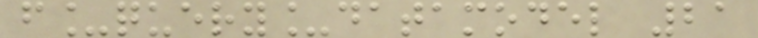f_query_datamodel 21
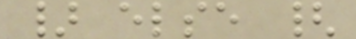} else {
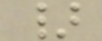}
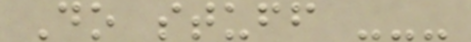Do stuff ---
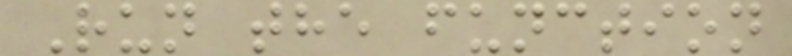Run the function
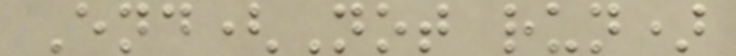End(Not run)
